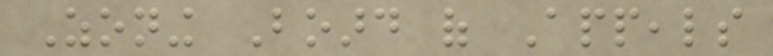Zoning Board of Appeals
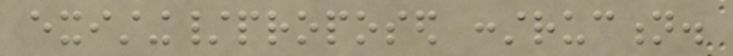existing/proposed construction.
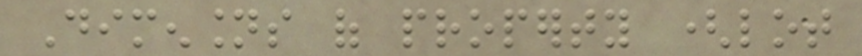Dimensions of property (lot
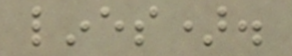lines).
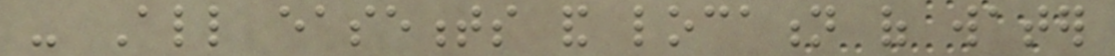- All easements and location of water
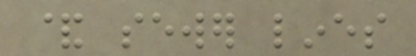& sewer lines
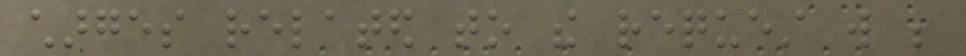charges related to the request will be
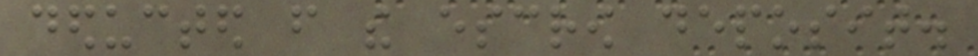deducted from the escrow deposit.
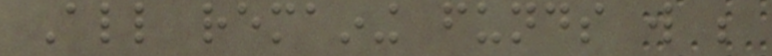All remaining funds will be
